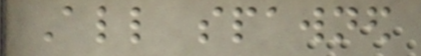All spawned
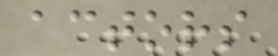actors
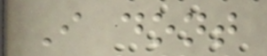I dont
